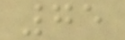75
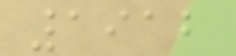1912
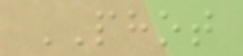PHOT
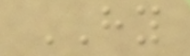HY
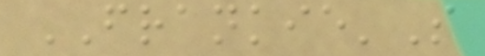FRANKIE'S
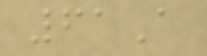61A
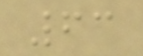63
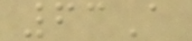63A
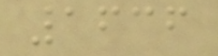1636
